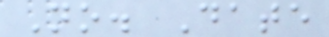No. Date
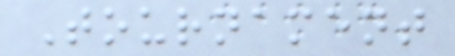Tournament
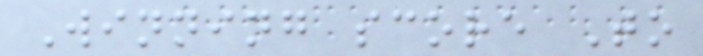Winning score To
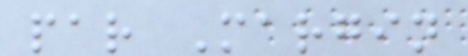par Margin
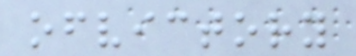ofvictory
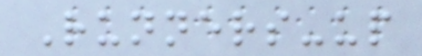Runners-up
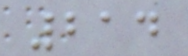214
